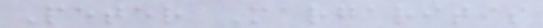Peter Margaritis
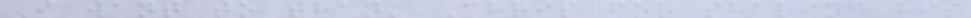I want to thank Chris for sharing his
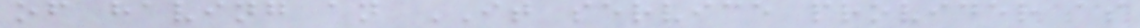of having an IT service provider as
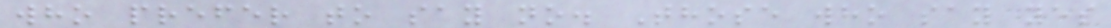who prefer to say no. Those who say yes
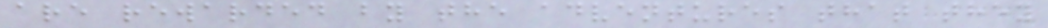are rewarded by the adventures that they
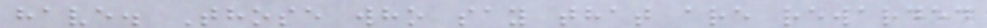have. Those who say that are rewarded
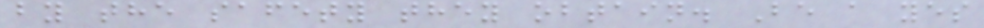by the safety they obtain. Be a yes
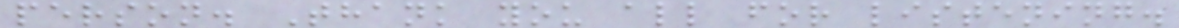person. Thank you all for listening.
